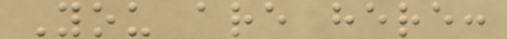You are here:
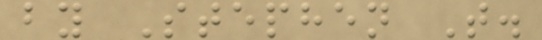by Stephen T.
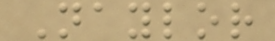Naylor
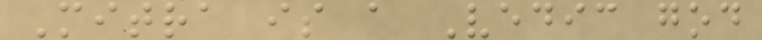Mitra is a Vedic god
